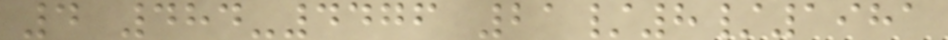4 484-4476 21/8/1981
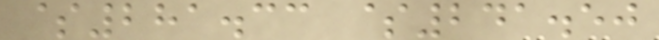$281.33 $241.50
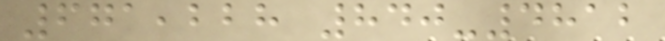671,228 840-4812
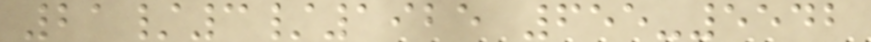21/3/1925 655-5542
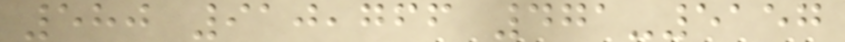580 910,766 471-5157
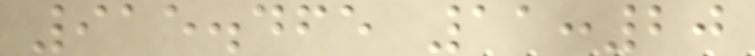915.465 11:20
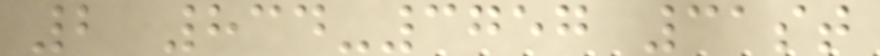2 834-3757 31st
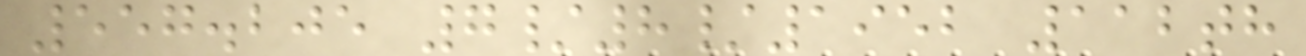557.205 7/8/1952 112th
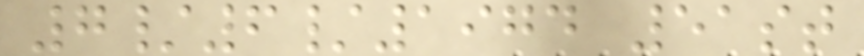7/6/1974 51st
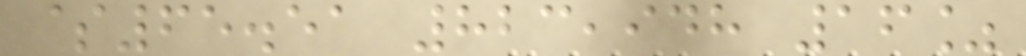$65.51 823,948 16%
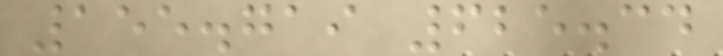155.719 625.34
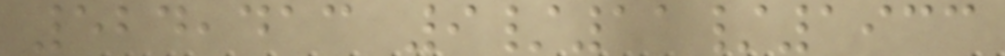524,413 9/11/1933
